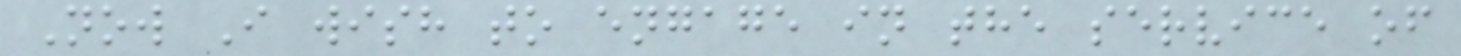Now I wish to engage in the service of
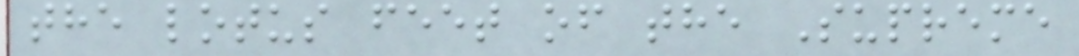the lotus feet of the Supreme
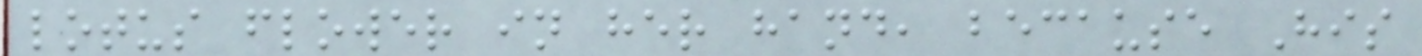lotus flower in her hand, because His
